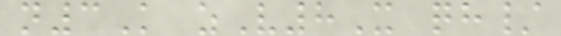n3K zV8X qh/
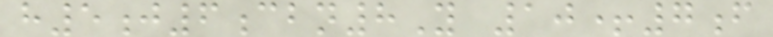h5j6cbn8Y 10+7f
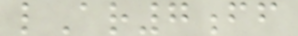lAr7ff
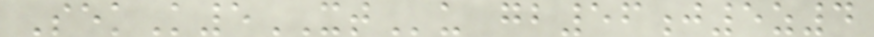SekK5XTu gb56j5z4
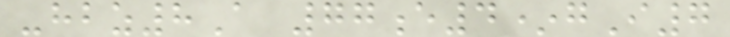-hbz8A 77e4*gI7
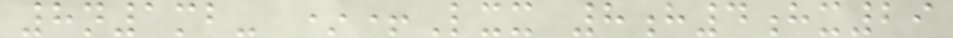8n1mb- *+Lxx 8h4hx29
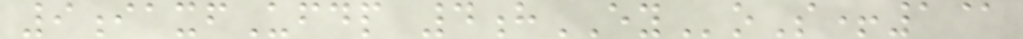9iaxfUfdp 4hEYoS+1@
